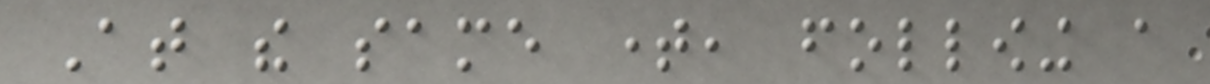At the same time, following a
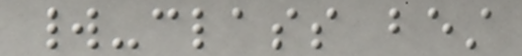world-class best
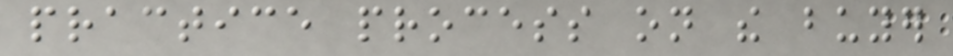practice process on the buyer
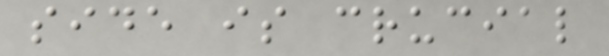side is crucial
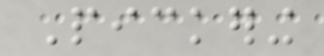Pickering
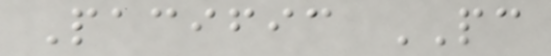Pacific PC
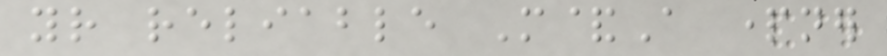your reliable M&A partner
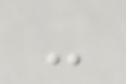-
